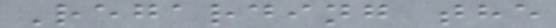Regarding the
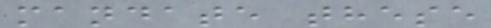mandate these
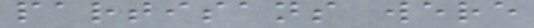partisans were
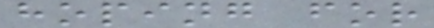hoping for
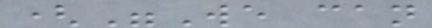("We can
